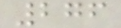276
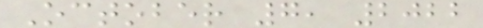October 7, 2022
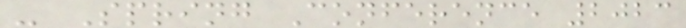- Spring Conference 2023
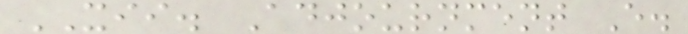XII. Adjournment E.
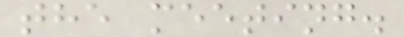the meeting.
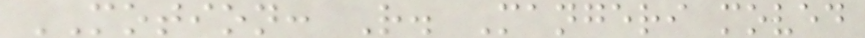MOTION: R. Mangeri moved
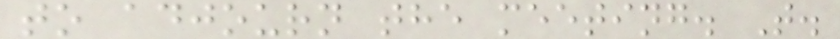to adjourn the meeting. T.
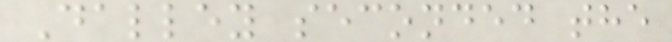Dalley seconded the
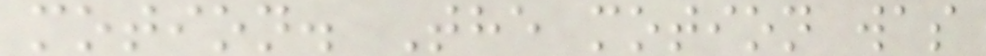motion. The motion was
